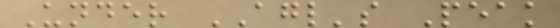Under AGL's Peak
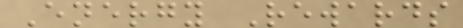Energy Rewards
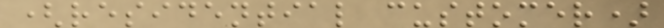(residential customer)
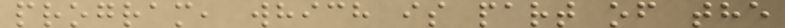program, which is part of the
